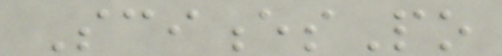SciencesPo
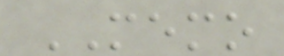MEMO
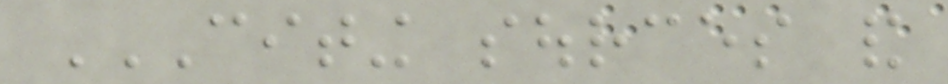CITING SOURCES AND
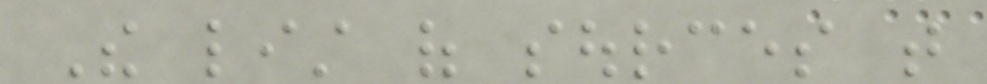The list of sources that
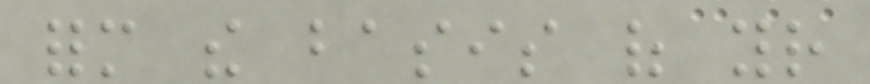form the basis of your
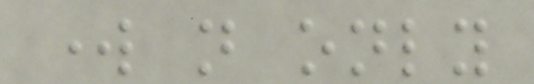work not only
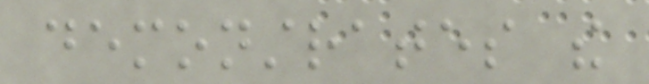demonstrates the
